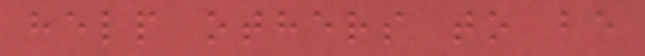help others to be
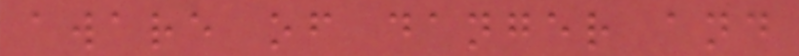aware of danger and
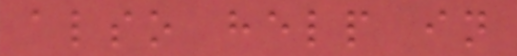also help in
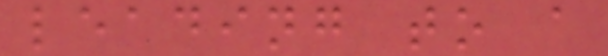leading to a
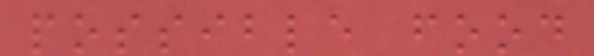possible food
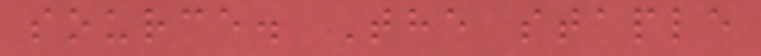source. The staple
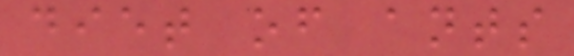diet of ants
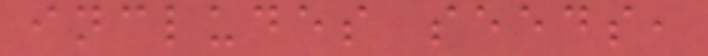includes seeds,
